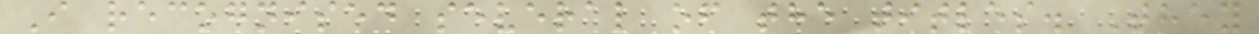I recognised several of the titles. They
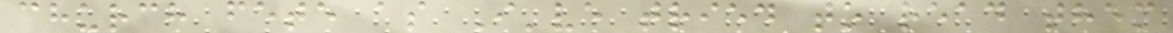church fete as I've tried to read them
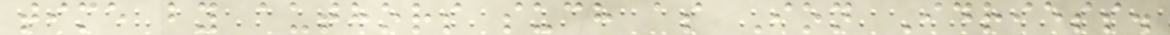time by authors such as Ion Idriess.
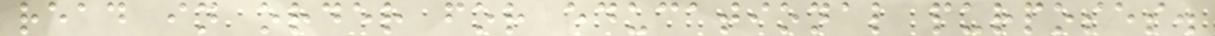read in order for educational purposes.
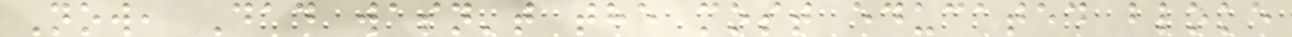Now, Dad wasn't the most educated bloke
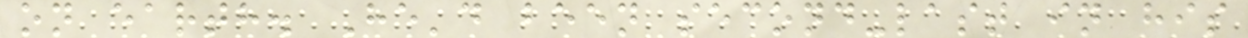on earth. He'd been second-last in his
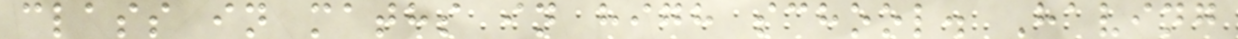class in maths in high school. Having
